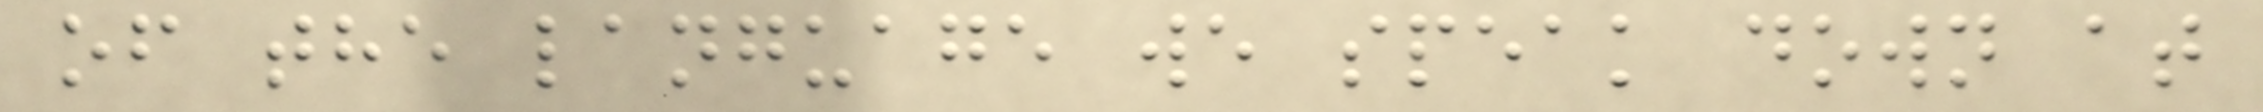of the language we speak down at
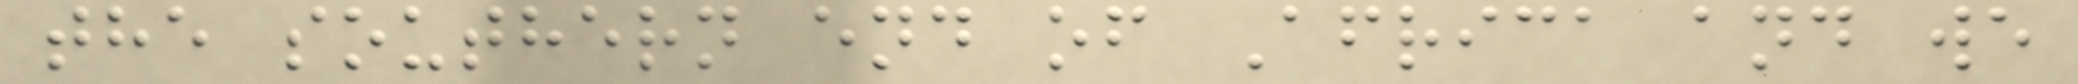the southern end of Africa and we
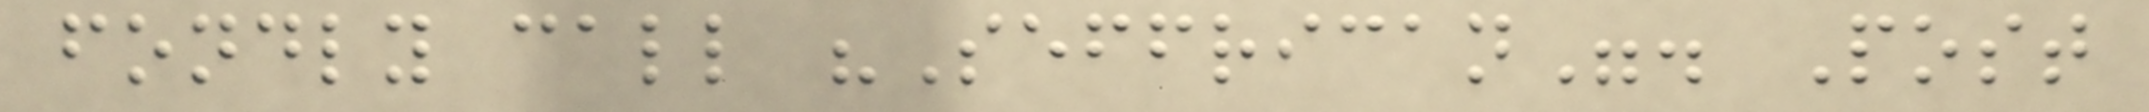fondly call "Seffrican". Post
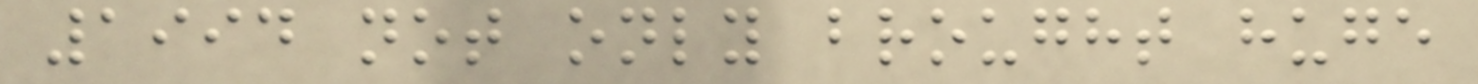1994 not only brought huge
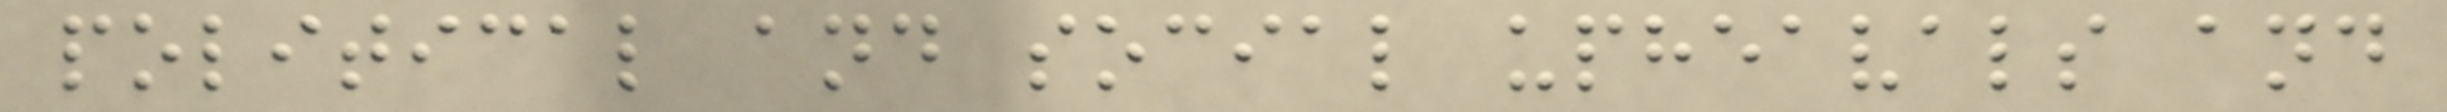political and social upheavals and
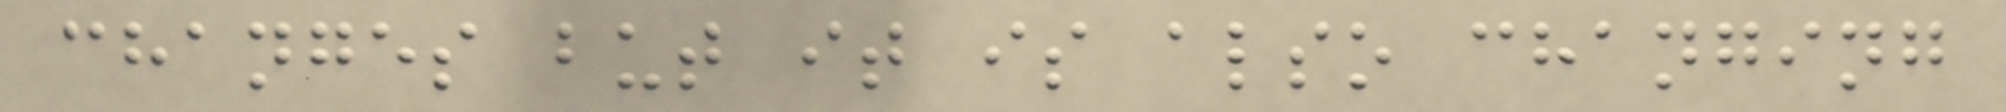changes but it is also changing
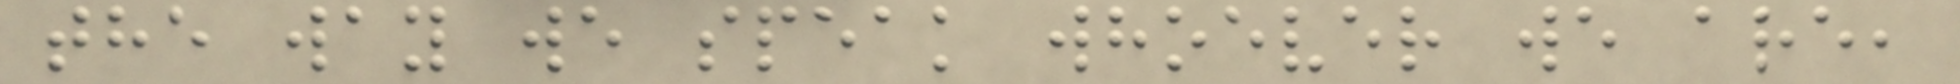the way we speak whoever we are,
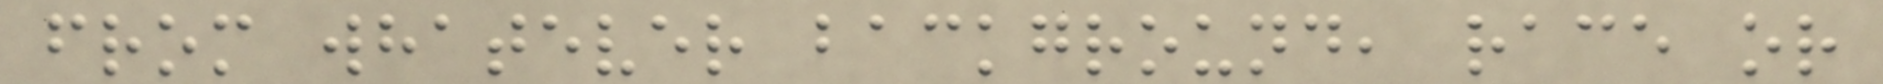from whatever background, race or
